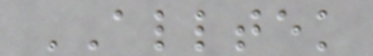ALLTEK
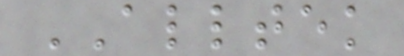ALLTEK
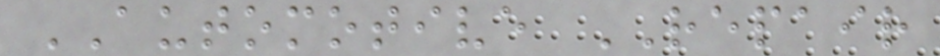AUTOMOTIVE REPAIR
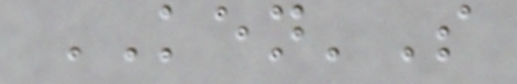KEN'S
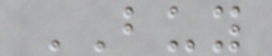BUY
